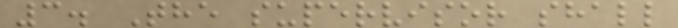3. The supervisor shall
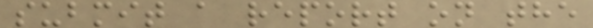submit a report on the
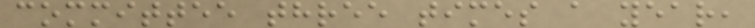committee three times a year,
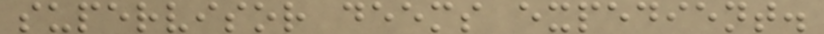supervisor deems expedient.
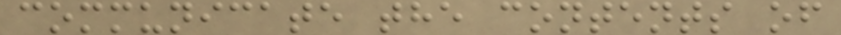communicate the contents of
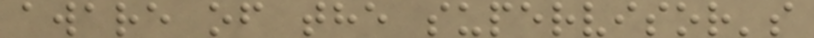aware of the supervisor's
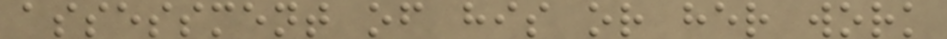assessment of his or her work
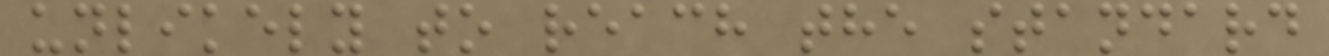unlikely to reach the standard
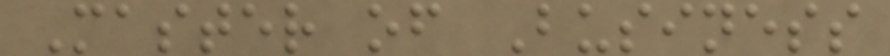Master of Business
